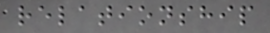relationship
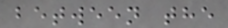between the
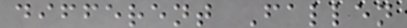different Fallen
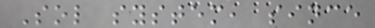Sol system, since
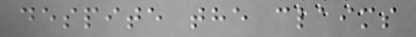despite the claims
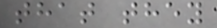that they
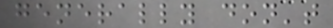generally don't
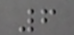6
